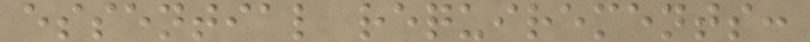essential requirements:
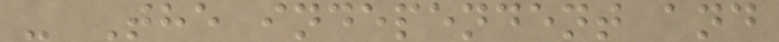- The independent and
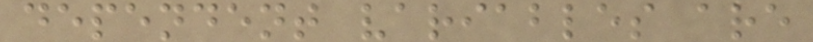dependent variables are
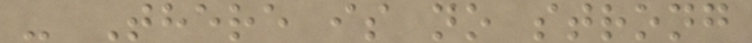- There is no strong
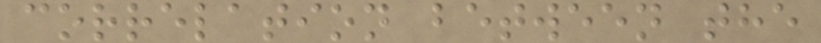correlation between the
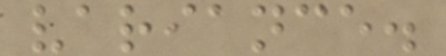variance.
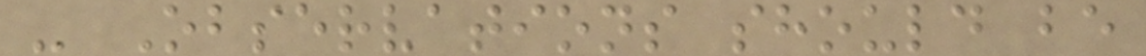- Observations should be
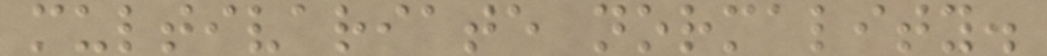multivariate normality.
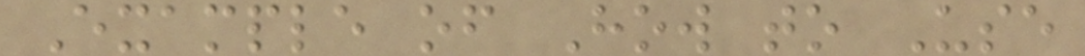Example of How to Use
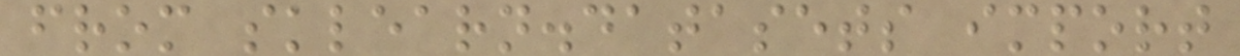from sklearn.datasets import
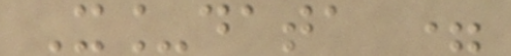X_data =
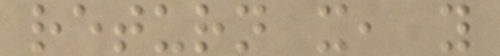return x, y
